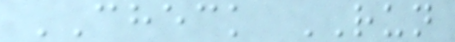CHECK RUN
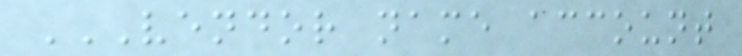VENDOR NAME ACCOUNT
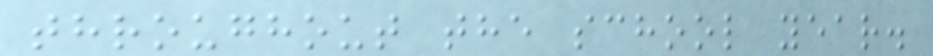throughout the school year.
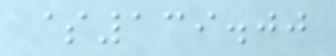$139.00
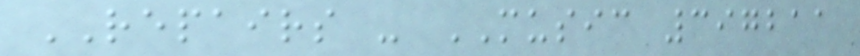REPAIRS - MUSIC 397211
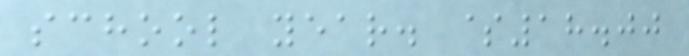school year. $18.00
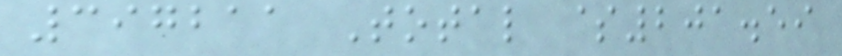397211 Total $201.59
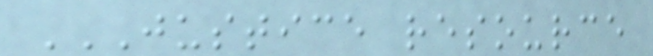JUSTICE RESOURCE
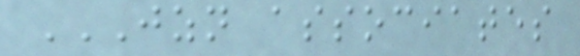JZN ASSOCIATES
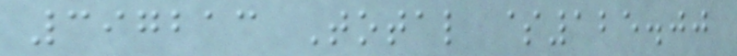397213 Total $125.00
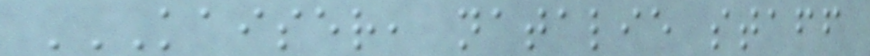KAISER, NATALIE STAFF
